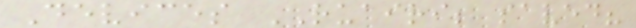Devices RUAIRI; saved?
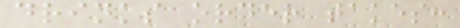drinks order takes:
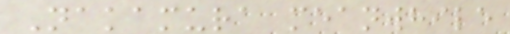Nakamura meanwhile
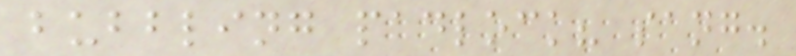bubbling padlock? sang.
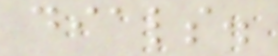dials.
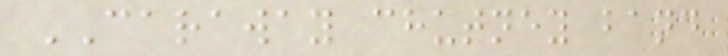CARAWAY chutney band
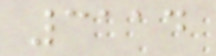3114
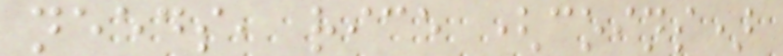needs, rice (coins)
